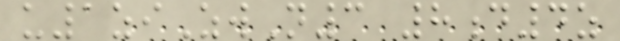u1ziZwN3 8d4z
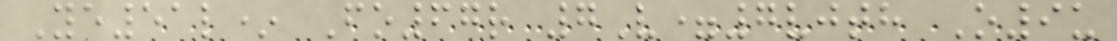Ye51l* Fo67r 7V=7vjth O9u
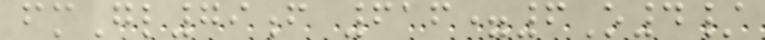fmGl79f 616=6O4/
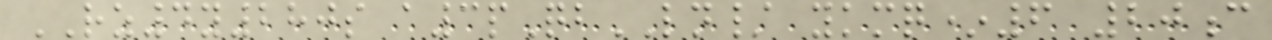RZ4y280s a3pQbLN/ ykmq*6 20c
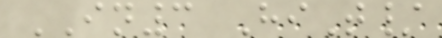IN3 HiT/
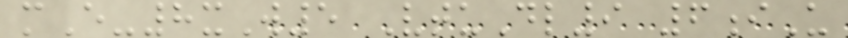mE-8xW5 VtuDl9 6iU
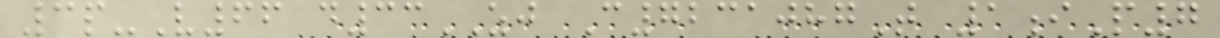3p-V66 d33ZJ C7231087T 1iP7
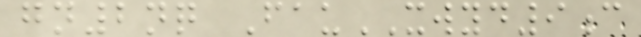gn2nq FauXWYD9c
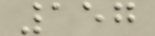157
